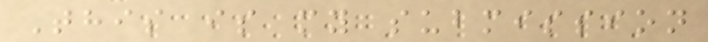This is my submission
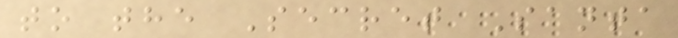to the Secret Santa
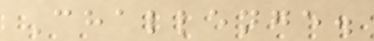Challenge.
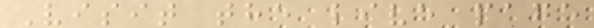Visit the live page
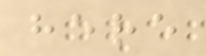here
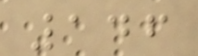146
